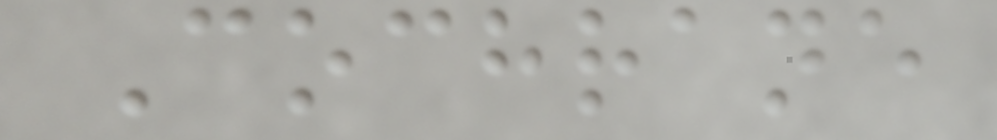Cochrane
